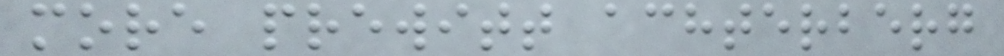more prewitt achterberg
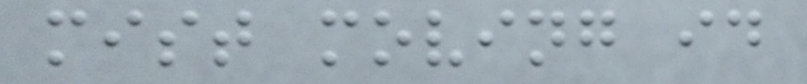mist moving id
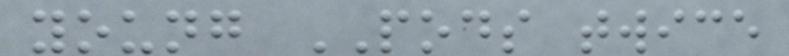young PODS twice
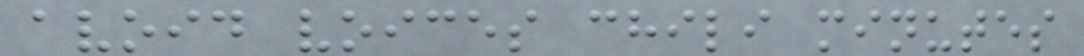avoid voices chili minutes
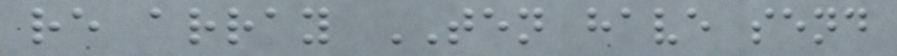re array TEN have send
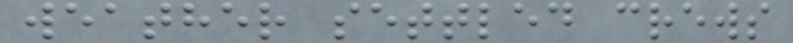weather settled crews
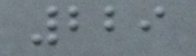229
